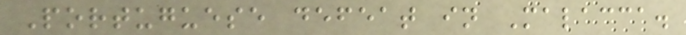Portuguese defeat in Malacca.
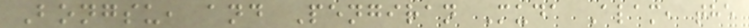Bongsu, and Pengiran Muda Alam, the
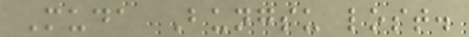Muda Bungsu lost.
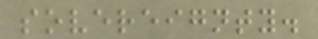sovereignty.
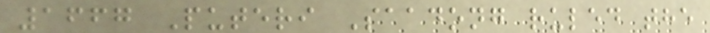1667 Puteri Saadong ruled the
